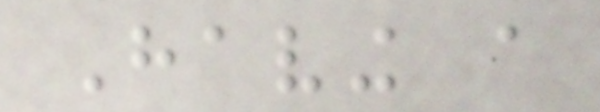Having a
